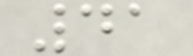41
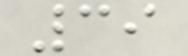39
